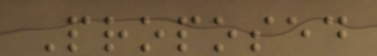Proposed
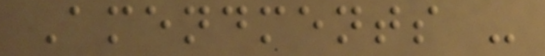Amendments -
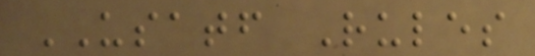USATF Rules
